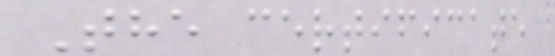The certificate
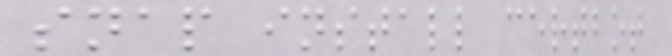snap install certbot
